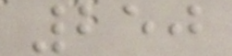250
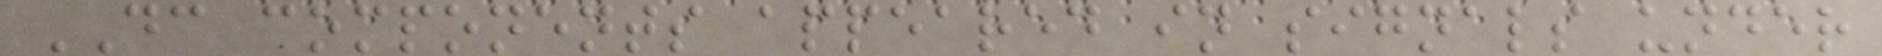DC components appeared in signals under
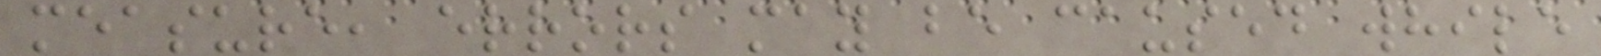measure, errors may be caused while
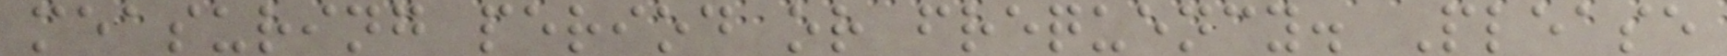measuring period or frequency. Please
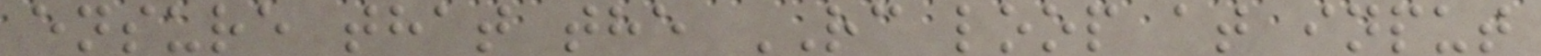ensure that the RC loop at input
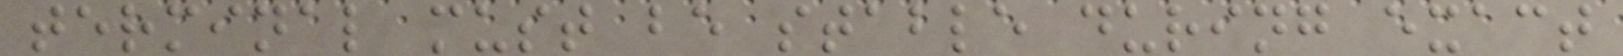terminal must be stable during exact
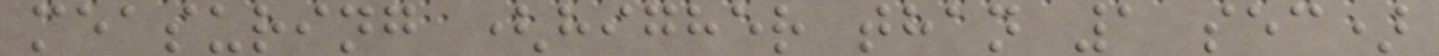measuring (higher than 1 sec)
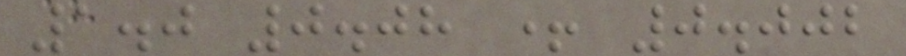1.0 0.08 + 0.002
